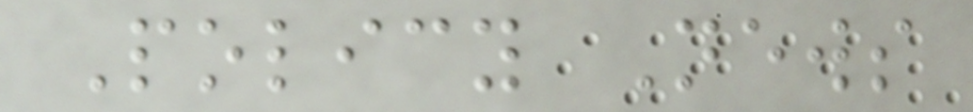Policy News
